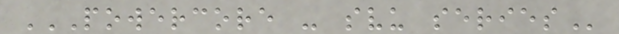POWERCORE - SVU SERIES
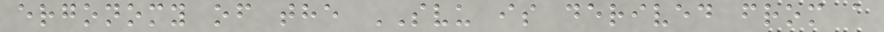ergonomy of the SVU is derived from a
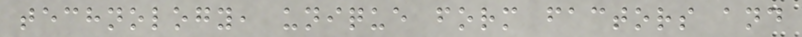technology, unique form factors and
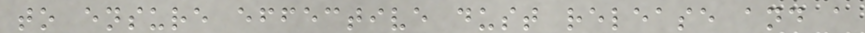to ensure effective dust release and a
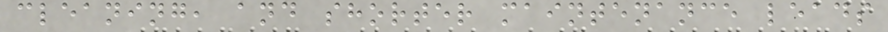cleaning, and shorter maintenance leads
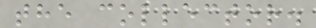the collector.
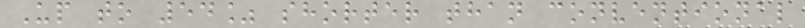Up to 54% shorter than conventional
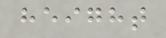height
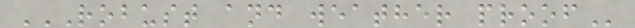ROBUST AND WEATHER PROOF
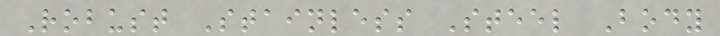Robust Stainless Steel Body
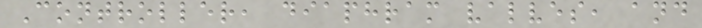Controller, diaphram valves, and
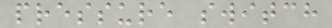pressure switch
